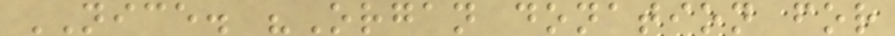NICE. "Organ donation for
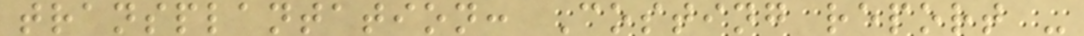transplantation: Costing report -
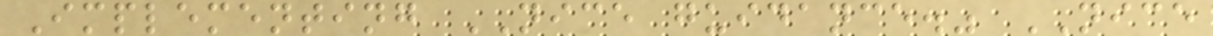Implementing NICE guidance." NICE
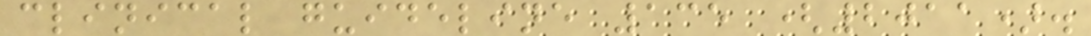clinical guideline 135 (2011).
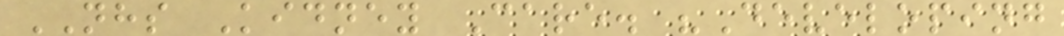NHS Kidney Care. "Developing
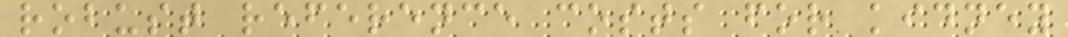robust reference costs for kidney
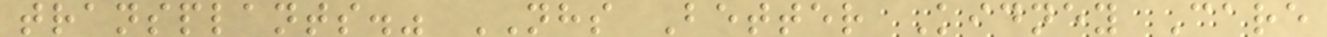transplants." NHS Better Kidney Care
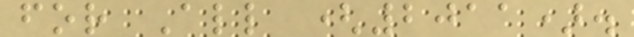for All (2011).
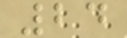24
